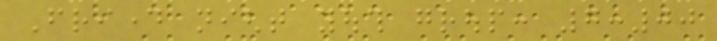Friday night youth group: 7:00
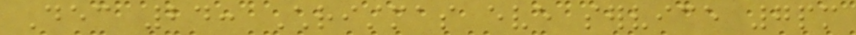Dec 24: Christmas eve service 7pm
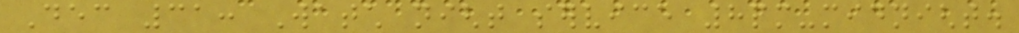Dec 31: Watch night service 8pm-midnight.
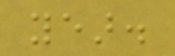year.
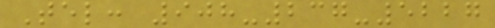Tel: 908-237-5227
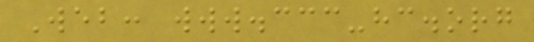Web: www.ccc-hc.org
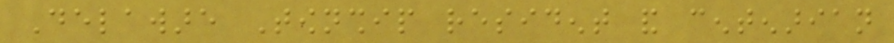Delaware Township resident and centenarian
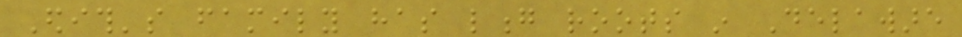Edith's family has long roots in Delaware
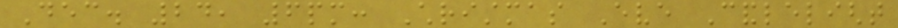Dec. 24, 6pm: Christmas Eve Candlelight
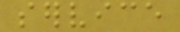service
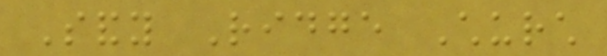Sandy Ridge Church
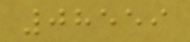08559
